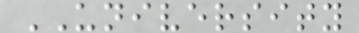UNIVERSITY
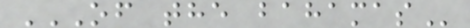OF THE BAHAMAS
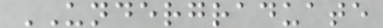UNDERGRADUATE
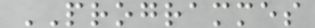PROGRAMMES
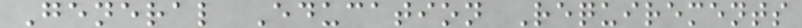General Education Requirements
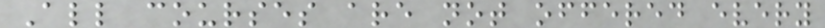All courses are not offered every
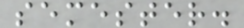semester.
